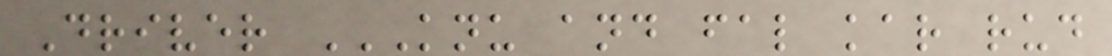Driver KNU AND FAL KAR RUD
